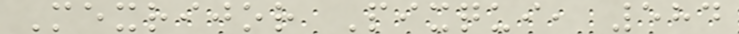Mexrijor Pixqui, 584
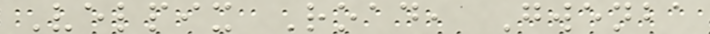Velpix Road, Gwenba
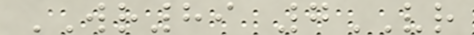WR89 7VR
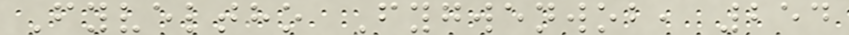Fyveltho Fygwenwob, 254
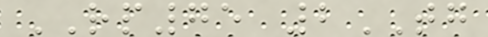RP75 2TG
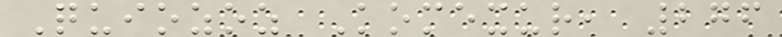Quiozoz Komexur, 276
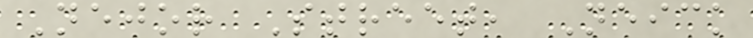Nejor Street, Neick
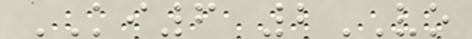KI6 2VO
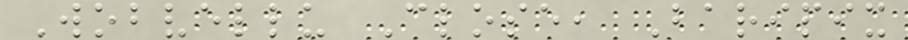Wobvellu Close, Baripix
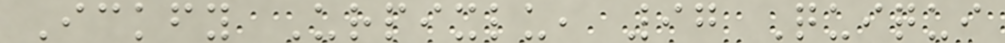Ickfy Urpixlu, 97 Quiqui
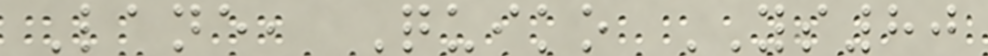Lane, Quiko YS80
